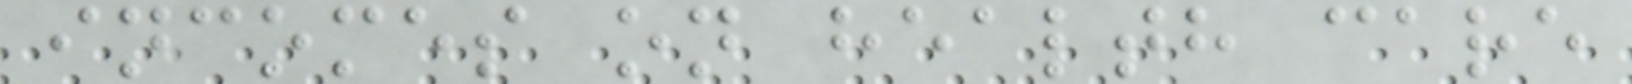incomes on health care
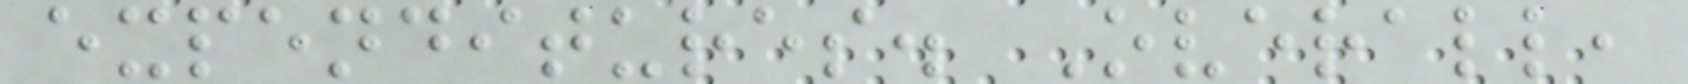expenditures. Overall,
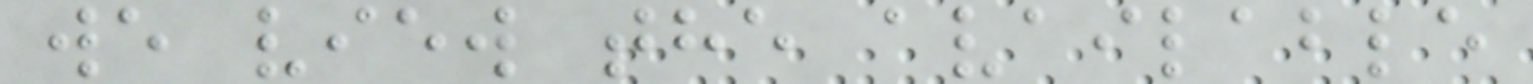we view the available
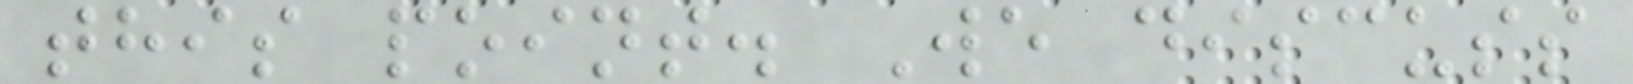this point. We discuss
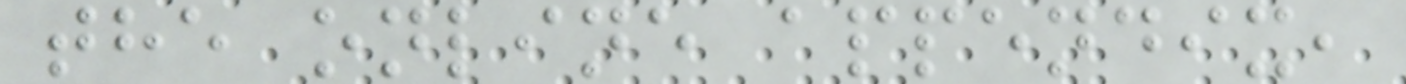the online appendix,
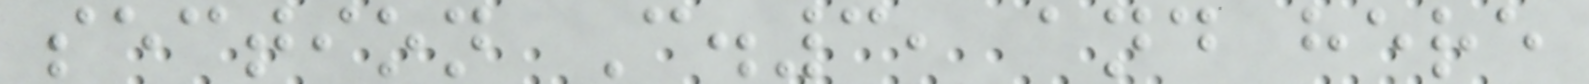section C.3, and here
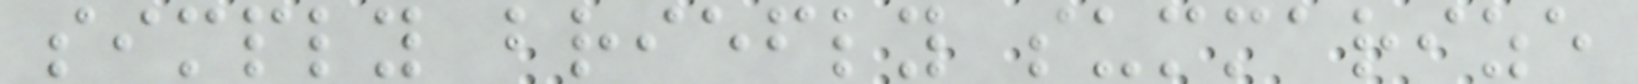simply briefly summarize
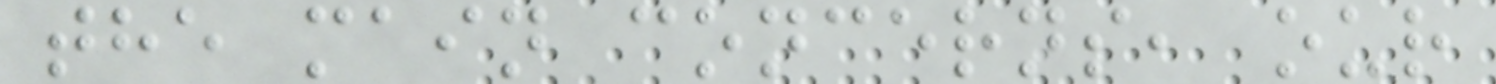the main concerns, our
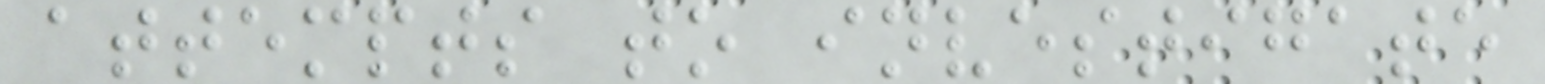attempts to investigate
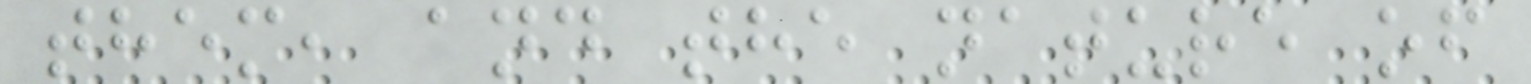them, and the nature of
